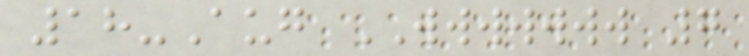18-Aug WWWWWWW 7
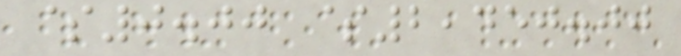$0.00 $2,450.00
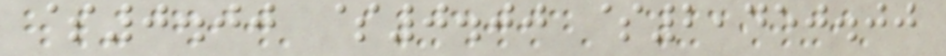$0.00 $0.00 $2,450.00
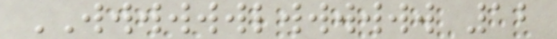WWWWWWLWWWWWW 12
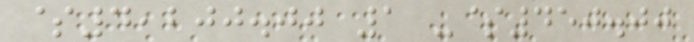$4,200.00 1 -$450.00
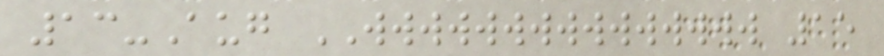13-Aug WWWWWWWWWWWWWWW 15
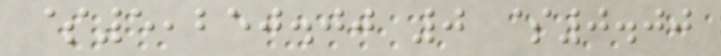$5,250.00 0 $0.00
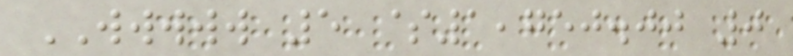WWWWW 5 $1,750.00 0
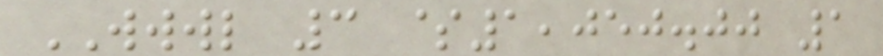WWWL 3 $1,050.00 1
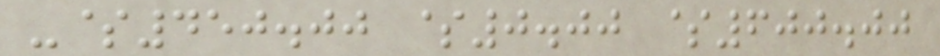-$450.00 $0.00 $600.00
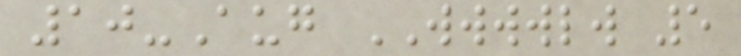10-Aug WWWWLW 5
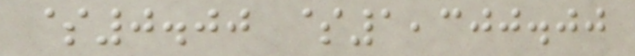$0.00 $1,300.00
